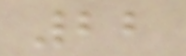22
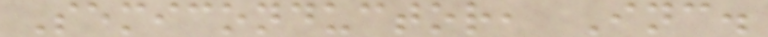Semiconductor, Inc.
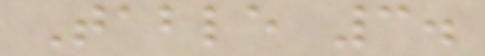Table 3.
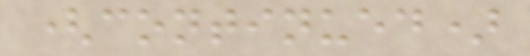(continued)
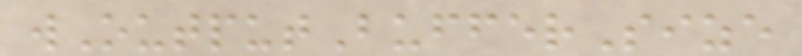wOutputBufferSize
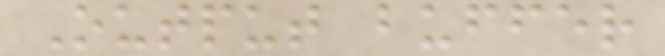Output buffer
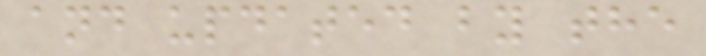and updated by the
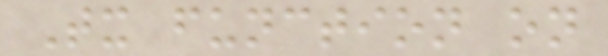Tx function on
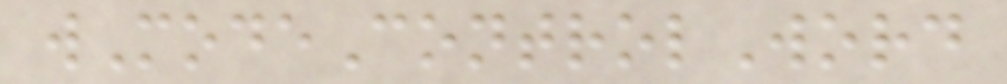wModeControlWord
